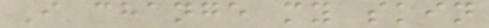I change my skin
